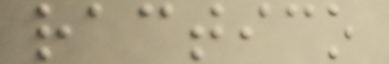ractico
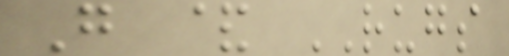G & RUGS
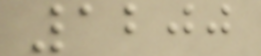1200
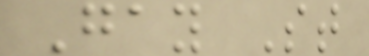Gay St
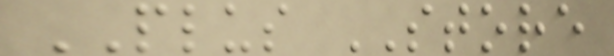PLUS STORE
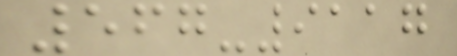567-9117
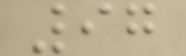97
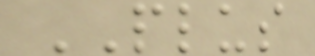PLUS
